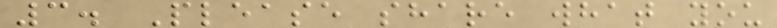3. Please share what you
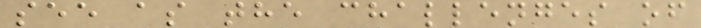see as the challenges of
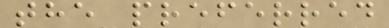the preferred
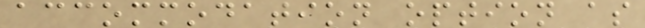accommodation option as
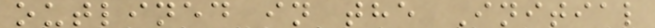outlined in the Initial
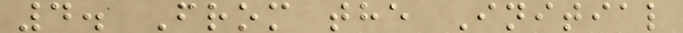4. From the Initial
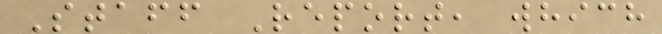Staff Report, which
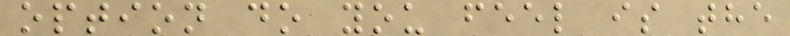option do you feel is the
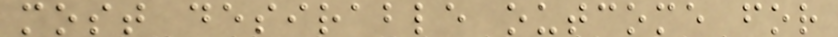most desirable outcome for
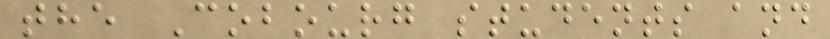the Cobourg students and
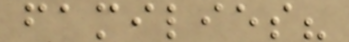families?
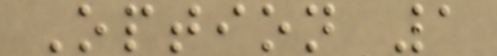Option 1
